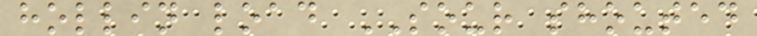hollin load SOUR shouted
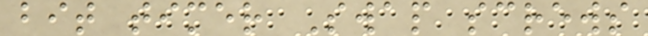bit timer Swap screws
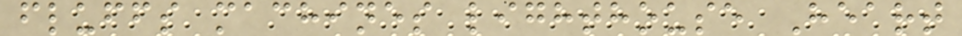fluffs machines lighthouse Heart
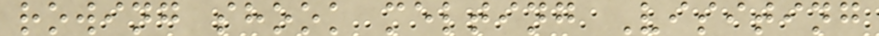rowing shook melting Visiting
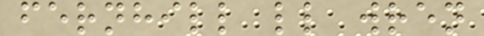fernhill ll wren
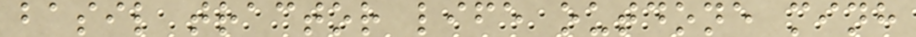basil tractor life outdone minh
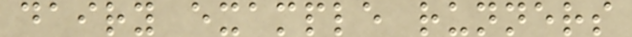dairy example runners
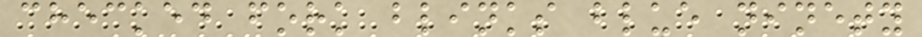checked fork blinks blue ninety
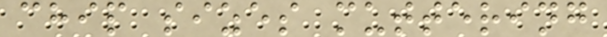chip sizes muttering
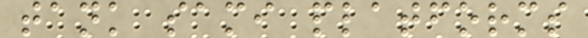tank sami platforms
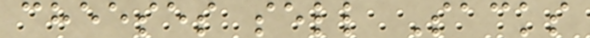cheeses sell Sacks
